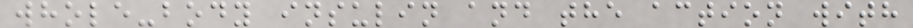whole-body insulin and the action with
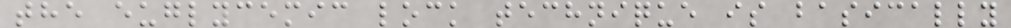the euglycemic lock technique is basically
